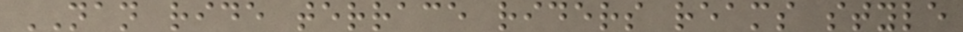NAN ride terrace riders reams style
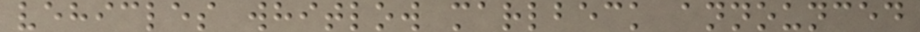vehicles whitlow marlbeck announced
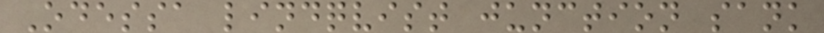Odessa lindqvist junction sank
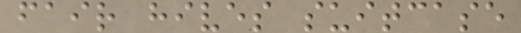fair hives suitcase
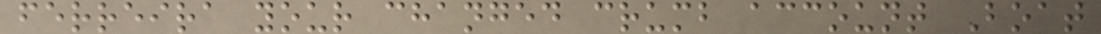ferreira your changed crumb account Boat
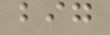big
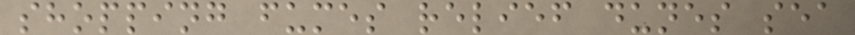shopping fumes relief dunes sea
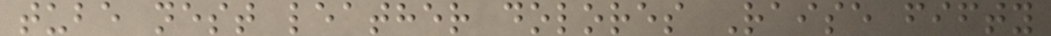tube nest leather dolores Raise fifty
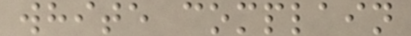white complain
